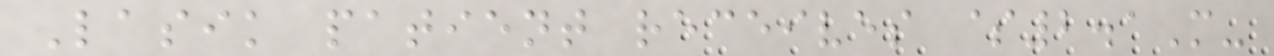Lasik patient receives $2.1M-
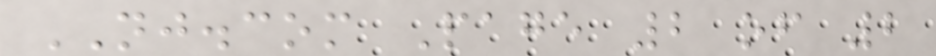NJ.com Page 2 of 2
